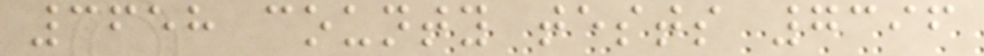3658 county tests 7396
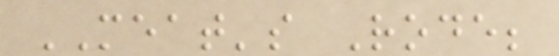MEAT's Rode;
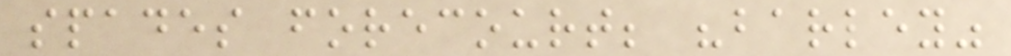spades forecourt; "barley"
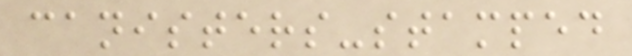canisters-stamped
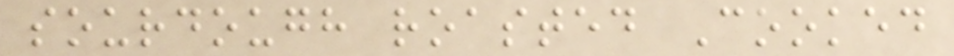sourdough roasted Cooked
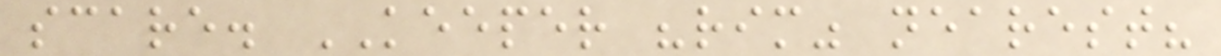scare. KEEPER "rim" nearest?
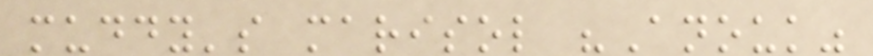muddy's marisol "Anouk"
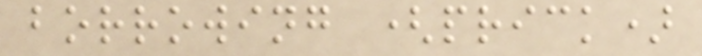borrowing (prick)
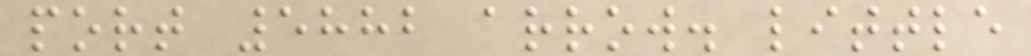port 5882 arrow. little
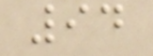94
